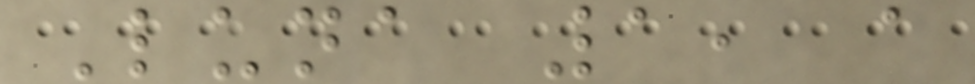Luna 1, a
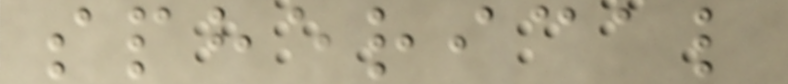spherical
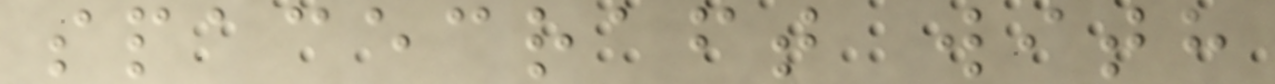spacecraft with
